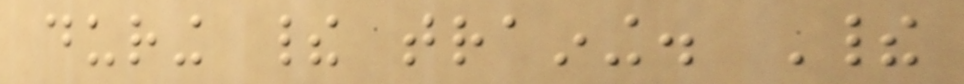during their training. Their
